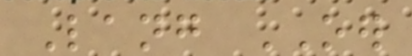Lang OER
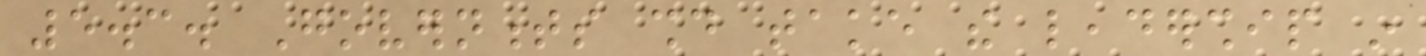5.3. Governments should take the leadership in
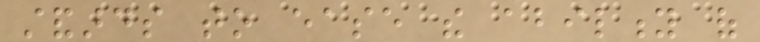standards to ease the ability of
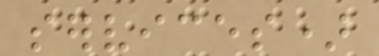services)
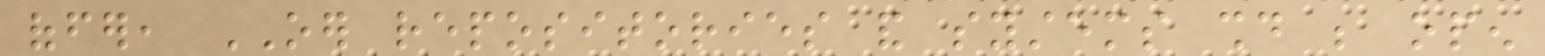offer, OER repositories and systems should be open
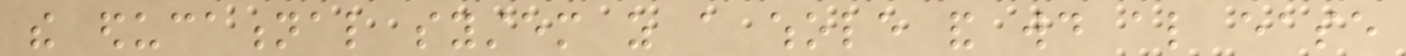the educational system as a whole and would also ease
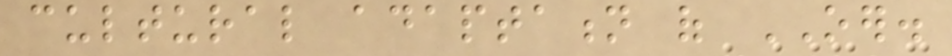cultural adaptation of OER.
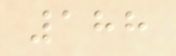188
